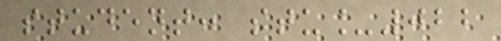student: stu_022
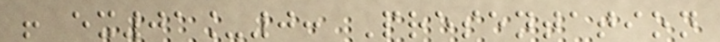! ex01_0: Presentation
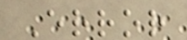Error
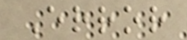Error
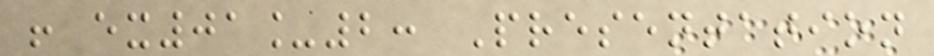! ex01_2: Presentation
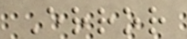Error
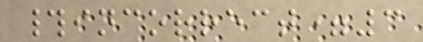#incorrect=3
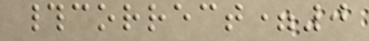#correct=0
